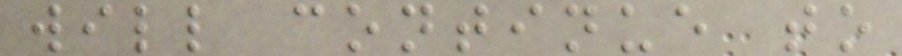will continue to
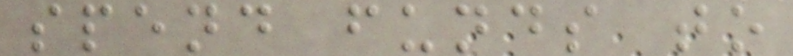spend funds to
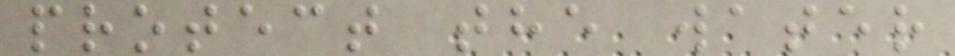protect the water
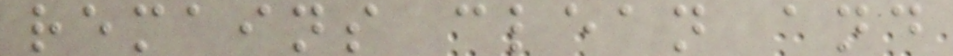remains clean and
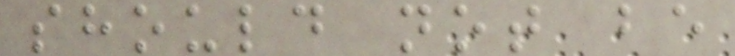should not be
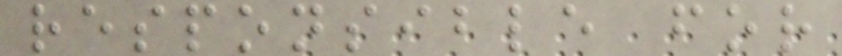responsible for
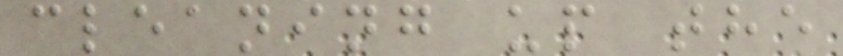cleaning up the
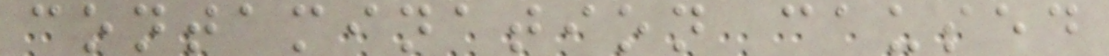contamination caused
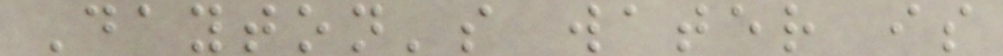Dayton's water is
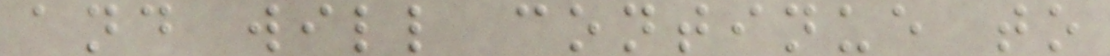and will continue to
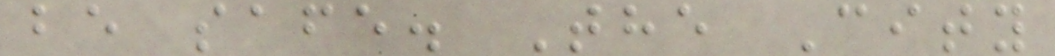be safe. The City
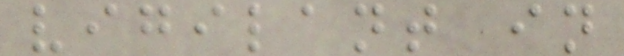vigilant in
